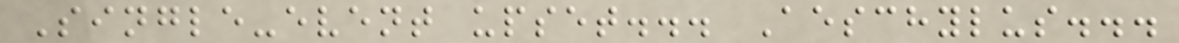Single-event upset... Aeschylus...
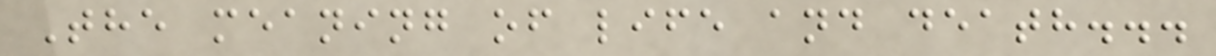The meaning of life and death...
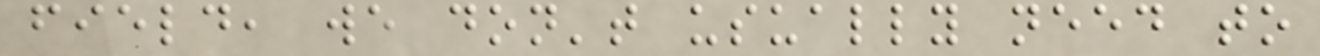field, we don't usually need to
